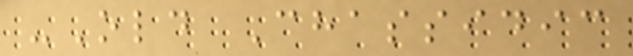-Old Chassidic
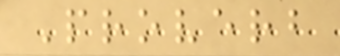Proverb
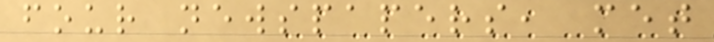four newspapers, met
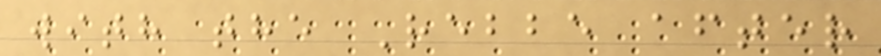with the Rebbe after
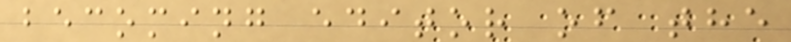becoming editor of the
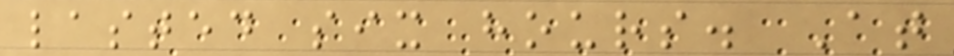lasted six hours. At
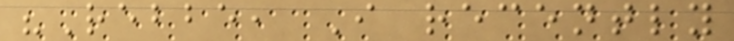"Rebbe, I recently
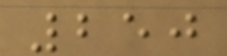250
